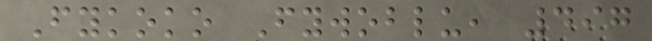Fykoko Fywoblu, 497
